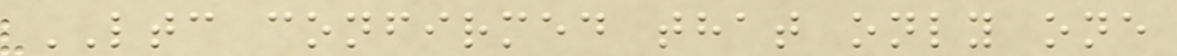LTC confirmed that only one
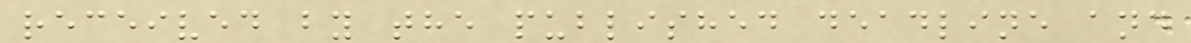received by the published deadline and
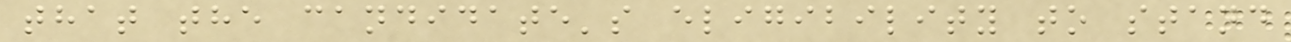that the candidate's eligibility to stand
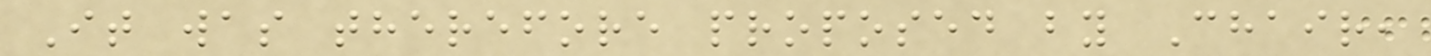It was therefore proposed by Chair,
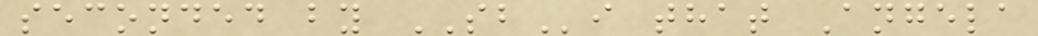seconded by SBi that Angela
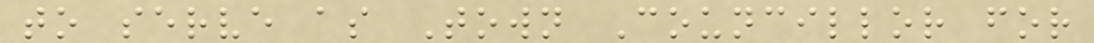to serve as Town Councillor for
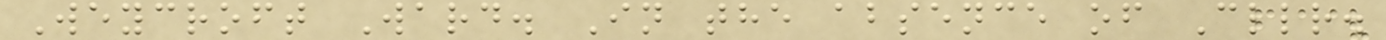Weycroft Ward. In the absence of Cllr.
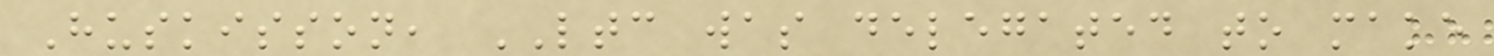Huskisson, LTC was delegated to make
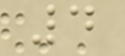4
